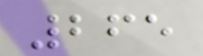265
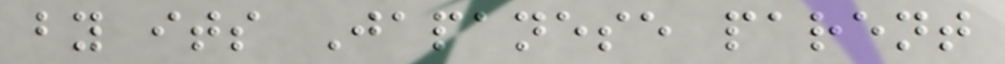by its Japanese parent
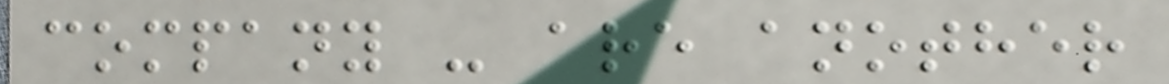company - are another
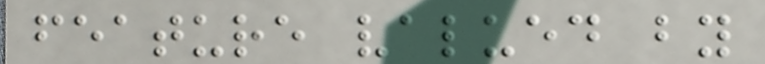feature valued by
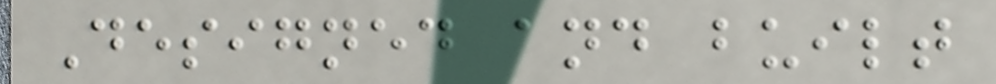Designed and built
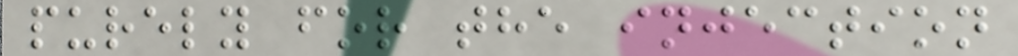purely for the injection
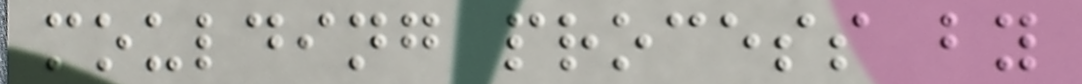moulding process by
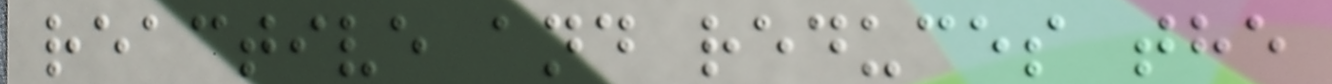reactive and reduces the
